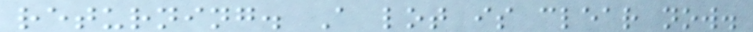returning. A lot is clear now.
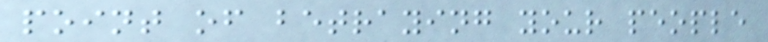point of betraying your people
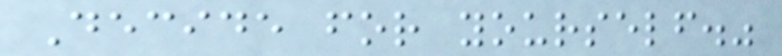Decide for yourself."
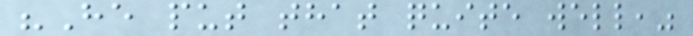"He put that quite well,"
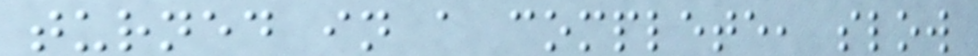turned in a complete, slow
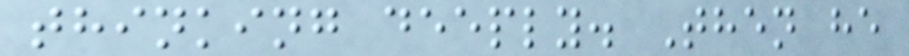thinking deeply. Then he
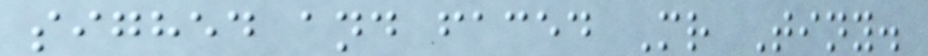sighed and faced Mr Tiny.
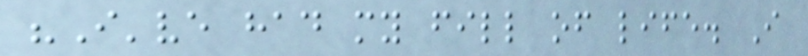"I've had my fill of life. I
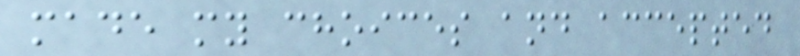made my choices and accepted
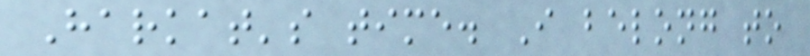Harkat's time. I belong to
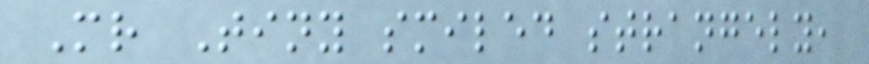Mr Tiny smiled strangely,
